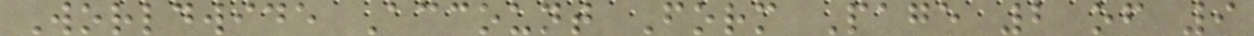Worldwide Account Form Page 2 of 9
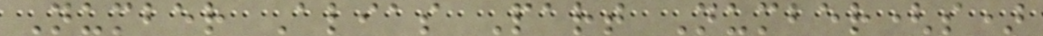Number Alias Part Number(s)
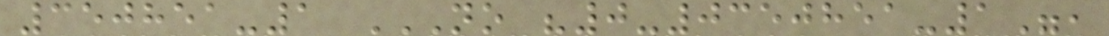350851-1 NO "0-0350851-1",
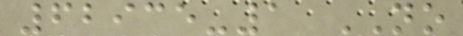62935-1 NO
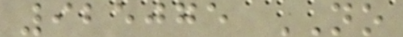925075 NO
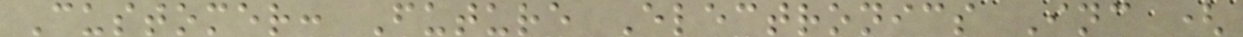Customer: Future Electronics Inc (
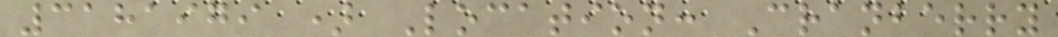3181979 ) Location: Cranberry
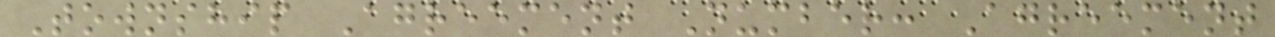Township Agreement Number: Agreement
